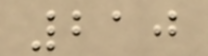210
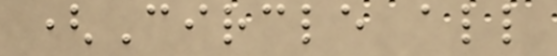(Circle all
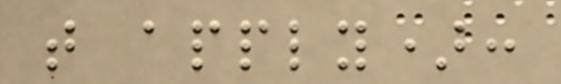that apply):
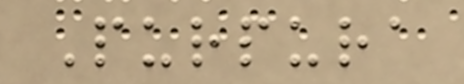Purpura
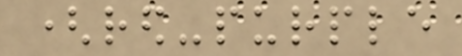(red-purple
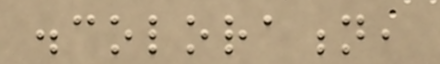discoloration,
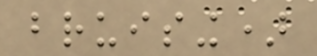bruising)
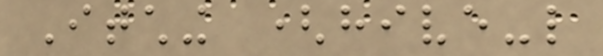Itching (hive-like
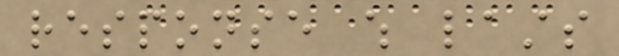response which lasts
